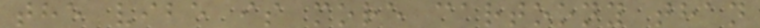the vibe is more cartoony than
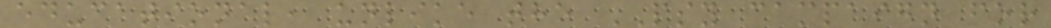educational, unlike the PSY campaign for
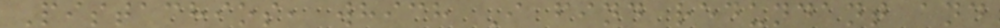Pistachios, which I find redundant and
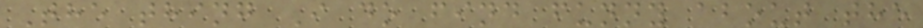The thing I do find funny about the
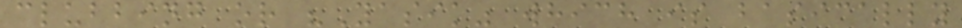clubbing or "Yasik" which is basically
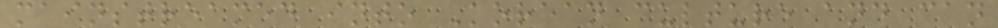mainstreamed into Korean culture and can
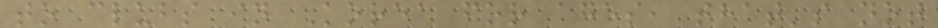to clubs in Korea for ages, that's not
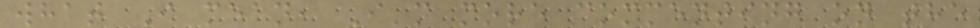what I mean, I'm more commenting on the
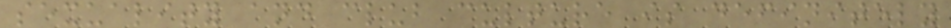sexuality and club culture is definitely
